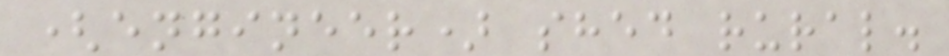(engineer) shed rural.
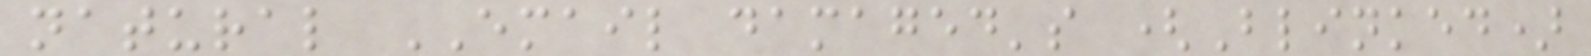natural EMAIL damaged's (Blinked)
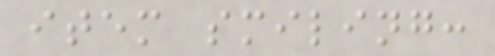item smiling:
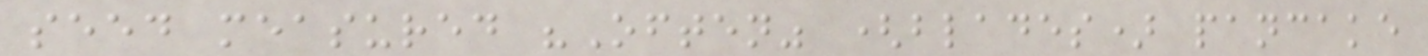seed measured "Often" (blades) pancake
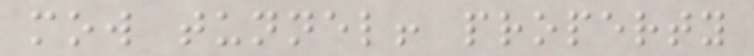mow tunnel! property
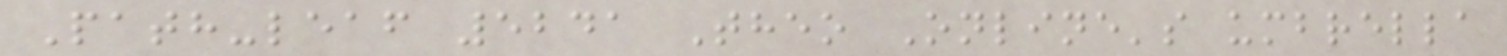Path-leaf 5241 Theo Online's umbrella
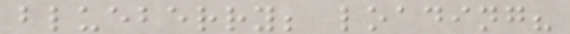blueberry; loading?
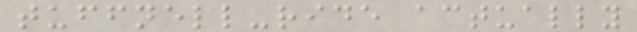tuffnell-ride actually
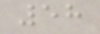58
